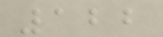122
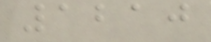1210
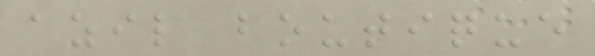azil boutique
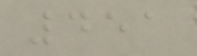451
